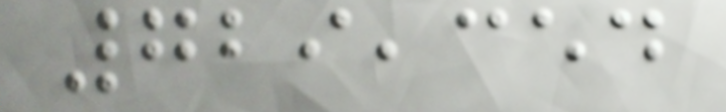729,354
